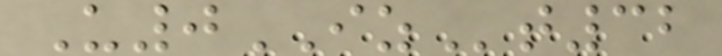U0IZt32
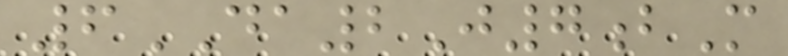6DA2J7bM
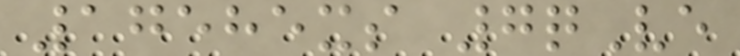17585xs 7qVe
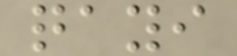qayi
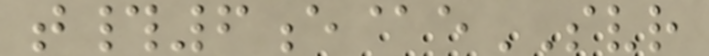t#6e@eSVR
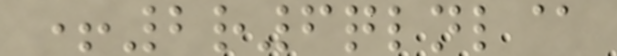+2r6qlnl@
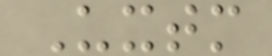Uxtm
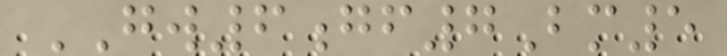GW6gf7Bm5
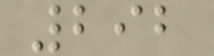292
